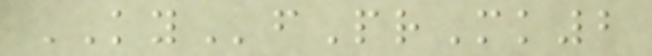KYfPrMk2
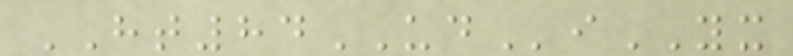HT84UDiYX
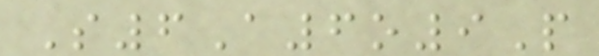S6A6o9P
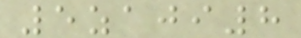5zaji8
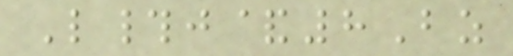L#j&8Bz
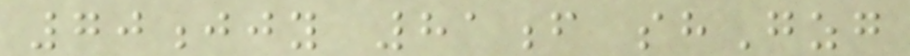70jjy 81f shGzg
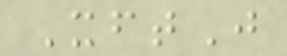XftJ
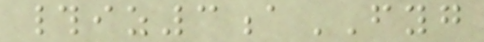#iz3aFYG
